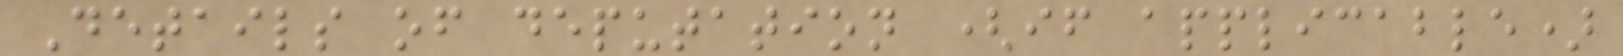Details of deputation (if applicable)
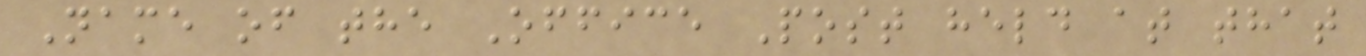Name of the Office Post held at that
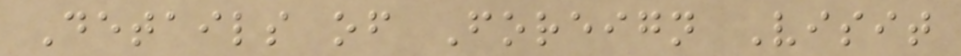Details of Foreign Visit
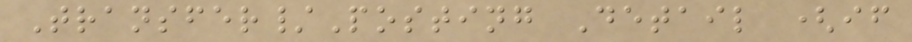Transfer/Posting Detail (if
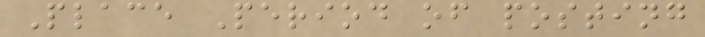Place Period of posting
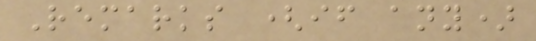Remarks (if any)
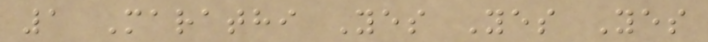1 Marathi Yes Yes Yes
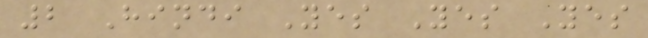2 Hindi Yes Yes Yes
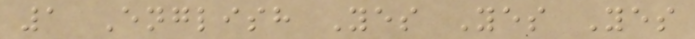1 English Yes Yes Yes
